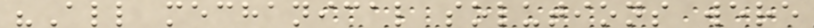"All mechanical solutions were
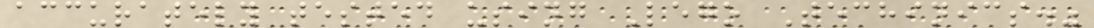accurately tested using Lego Techinics."
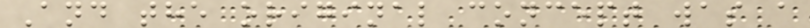And the original concept was a
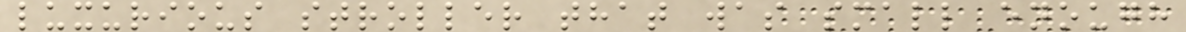luxurious stroller that was small enough
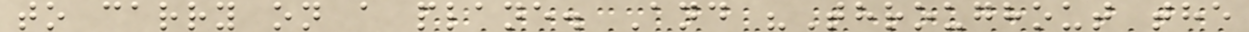to carry on a plane. And "Throughout the
